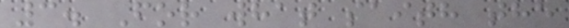3. For what saith the
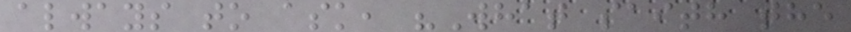always to ask, "What saith the
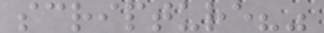scripture?"
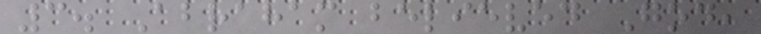3. Abraham believed God,
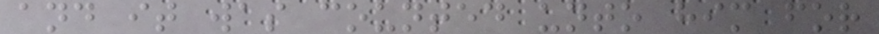and it was counted unto him for
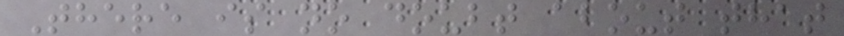There is no doubt about that
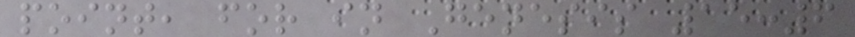point, for in Genesis 15:6
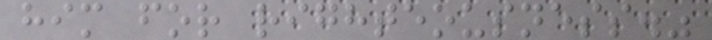him for righteousness."
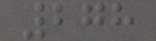278
